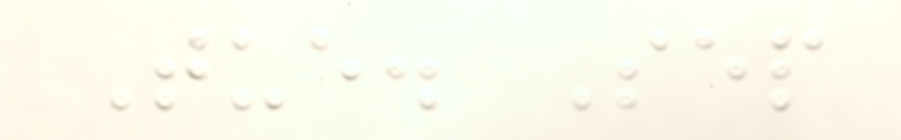Tue. Sep
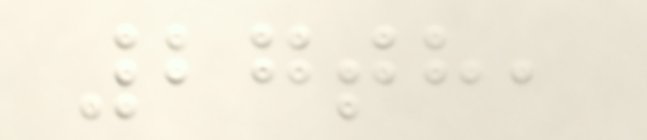27th,
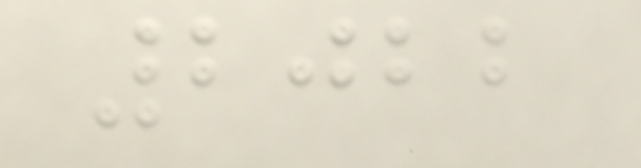2022
